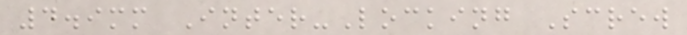4.9mm Inter-Locking Screw
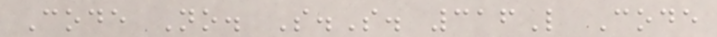Code No. S.S. 316L Code
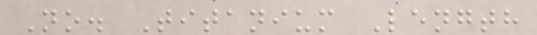No. Titanium Length
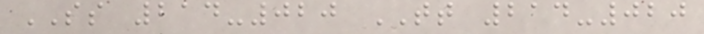SS 214-020 TT 214-020
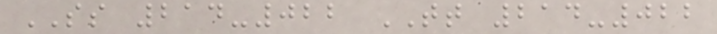SS 214-022 TT 214-022
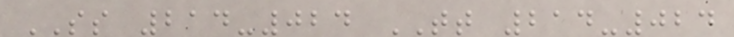SS 214-024 TT 214-024
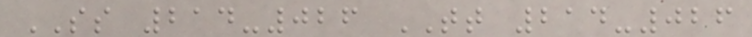SS 214-026 TT 214-026
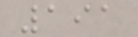191
